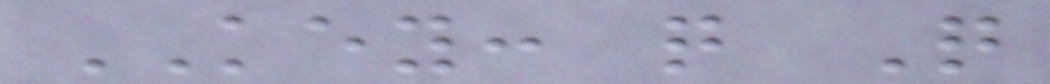KEY: q Q
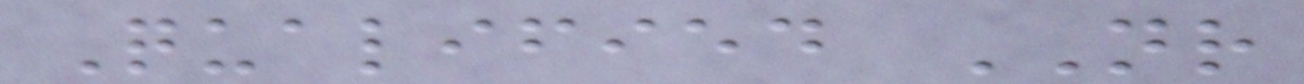Qualified NR
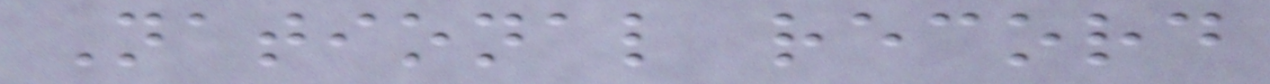National record
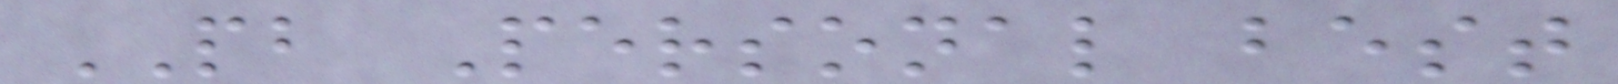PB Personal best
